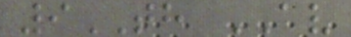9TH AV
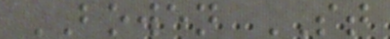BOWEN ST
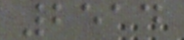2514
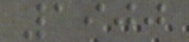1900
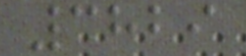3829
